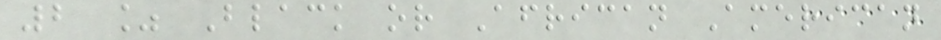2 % Black or African American
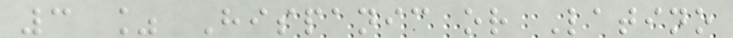3 % Hispanic or Latino
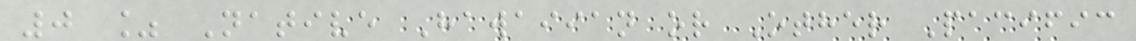0 % Native Hawaiian or Other Pacific
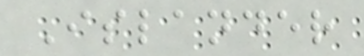Islander
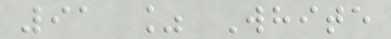91 % White
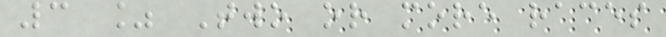3 % Two or more races
